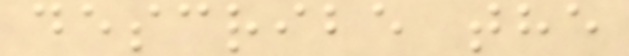describe the
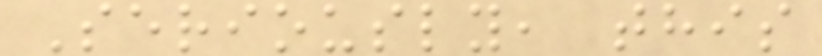Seriously, this
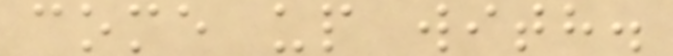come up with.
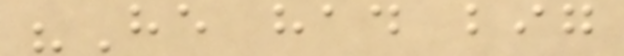"He had big
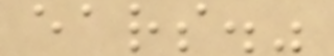ears."
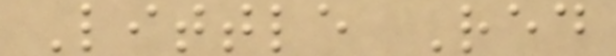Little Red
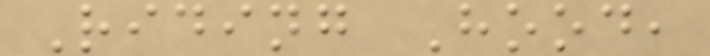Riding Hood,
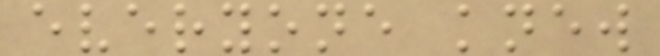everyone knew
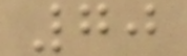70
